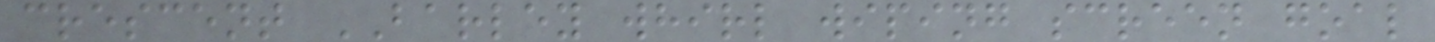crescent BARLEY whirl wiping screen goal
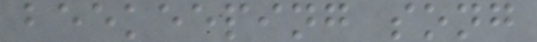beekeeping song
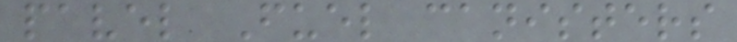pavel Fuel canisters
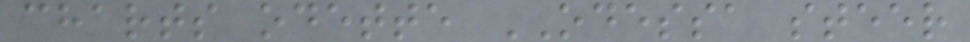charts odette ODESSA steer
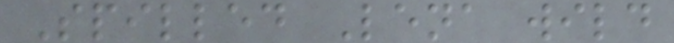Spilled Lena wild
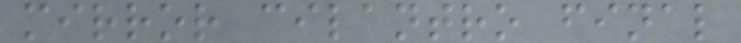mirror cilantro final
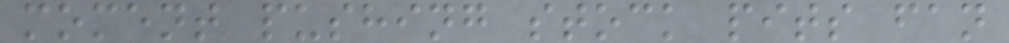moment pushing stock pits fan
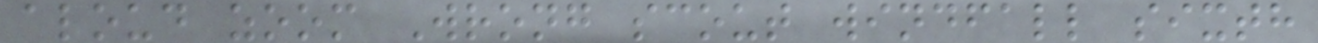aloud zoom Wrong scout windfall sixth
